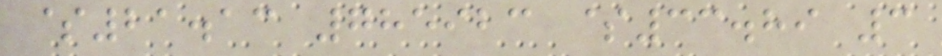$21.13 785923 $33.89 3
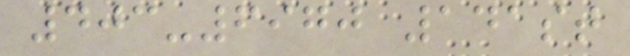403-6970 141st
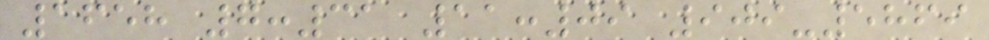1658 7:31 11:09 909-5869
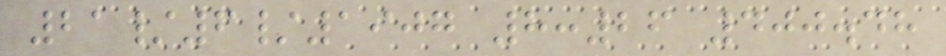21/6/1907 8:26 400.48
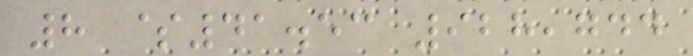8 $41.53 928,744
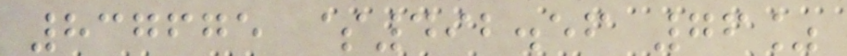837675 $492.56 76%
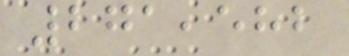271,582
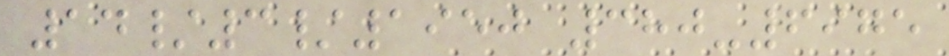14/3/1950 380-6975
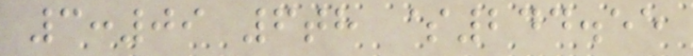3:09 6th $244.55
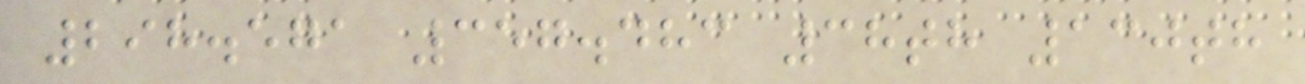298.571 357.483 38th 130th
